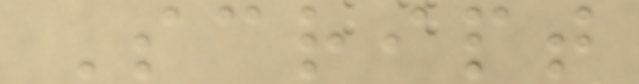Script
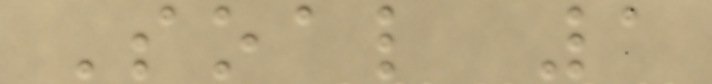Soal 1
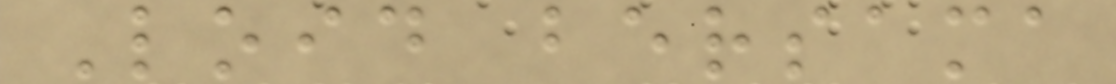Loid bersama
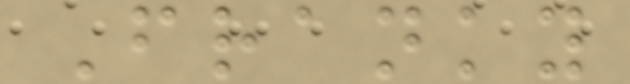Franky
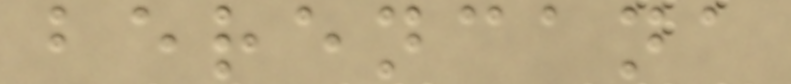berencana
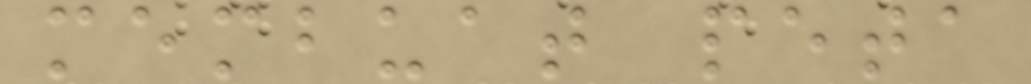membuat peta
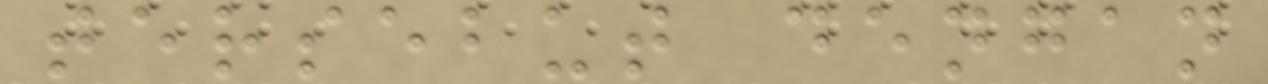tersebut dengan
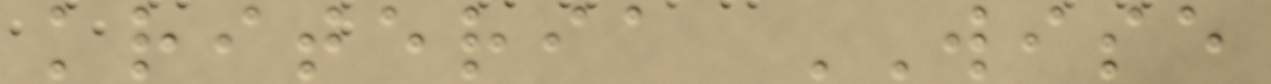kriteria WISE
